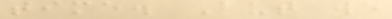time. But we
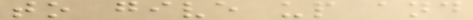to give up and
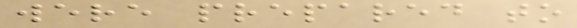were prepared to
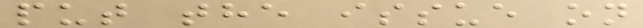put the issue on
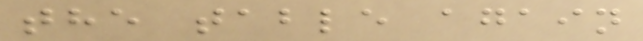the table again
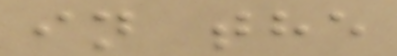in the
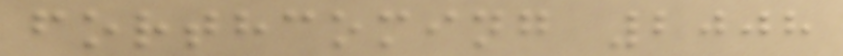forthcoming 2008
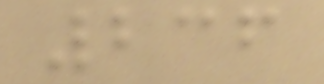236
